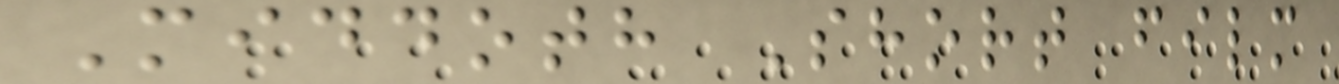Middoth Short film
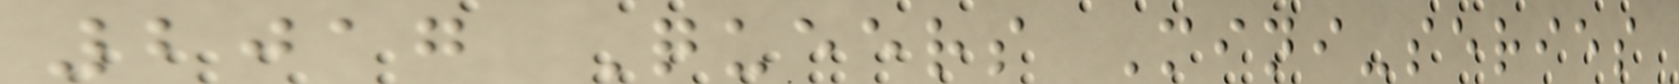2017 Queers Mini-series
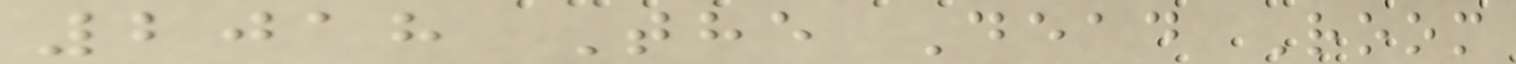2018 The Dead Room
